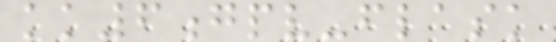kk6gpv-flask
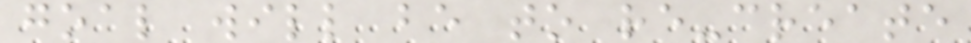goal will be to re-create
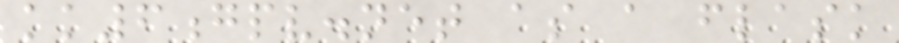kk6gpv.net as a flask
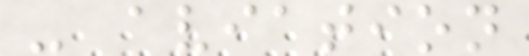- aviation
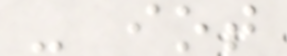- iot
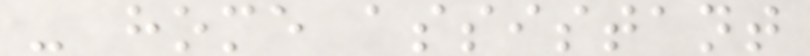- home assistant
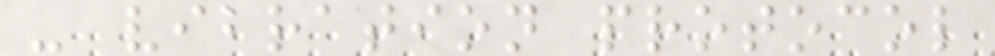- vibration protocol
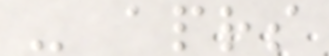- aprs
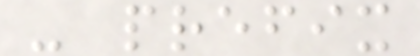- prefix
